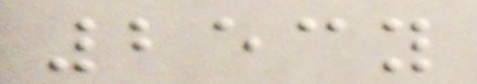253y
